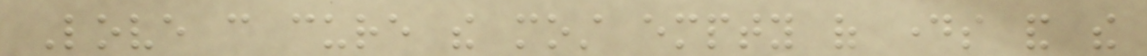Love can cure the most empty of days and the
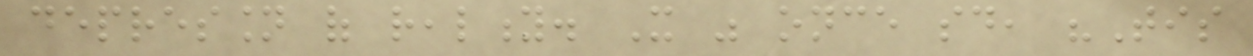depression of reality. It was once said, "Tis
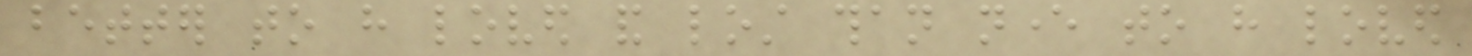better to have loved and lost than never to have loved
